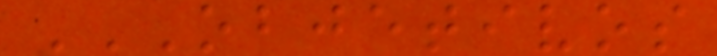OBJETIVOS
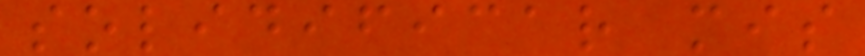solidificar mis
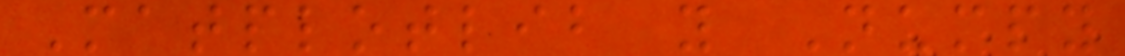Matplotlib y Numpy
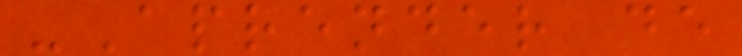-Aprender de
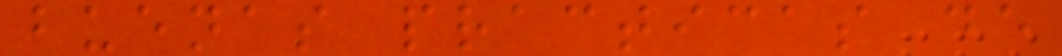buenas practicas de
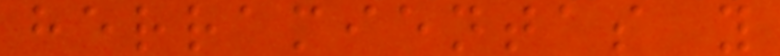herramientas y
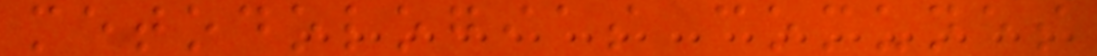metodologias comunes
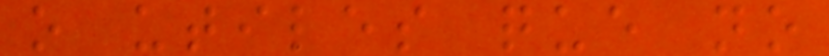o utiles que no
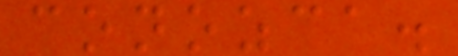conozca.
